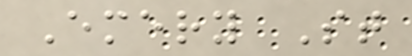Emery St
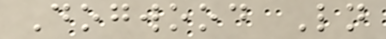Dogwood Ln
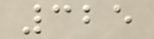325
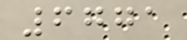6771
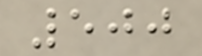500
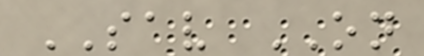SAV ON
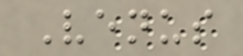Venus
